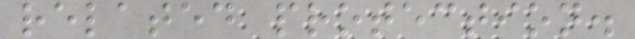related protection.
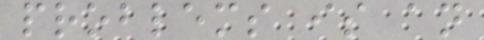problems is an
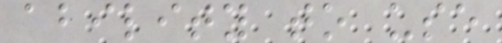ability to use
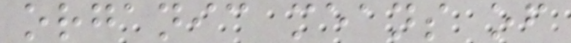organic means of
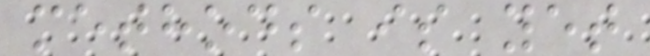methods is yet
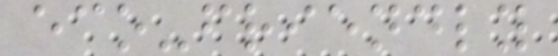eco-friendly
